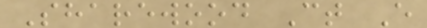Sharewood Ct E
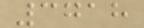3718
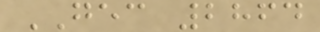GEC 2864
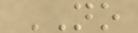NO
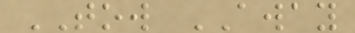TOW AWAY
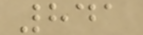841
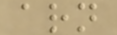arn
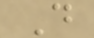D
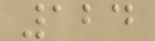124
